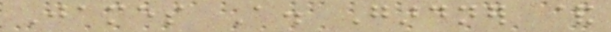James A. Gardner &
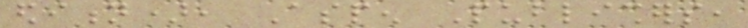edition), Aspen Publishers,
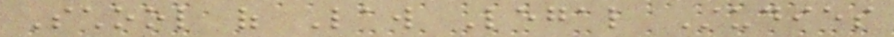School of Law Legal Studies
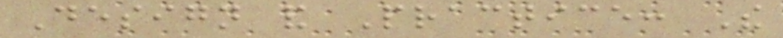Design and Practice: The
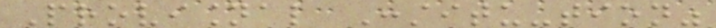Provisional Constitu-tion"
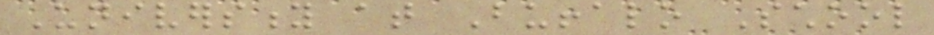University at Buffalo School
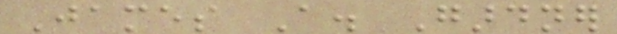James A. Gardner
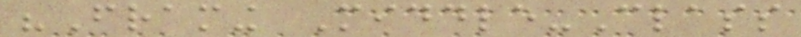"Framing Middle-Class
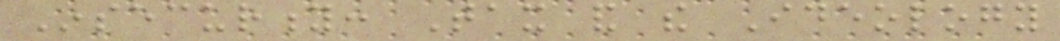Insecurity: Tax and the Ideology
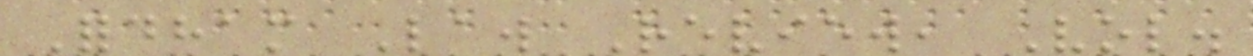Fordham Law Review, Vol.
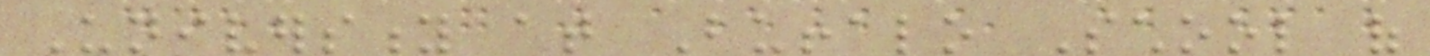University at Buffalo School of
